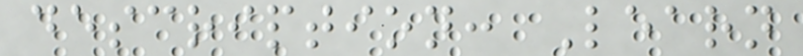description: Learn
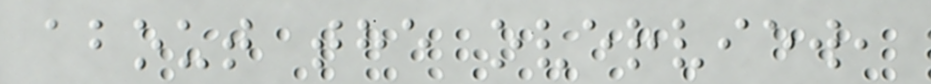about the overview,
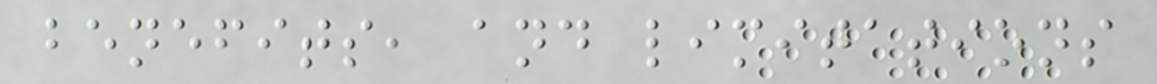benefits, and limitations
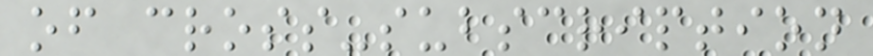of cross-subscription
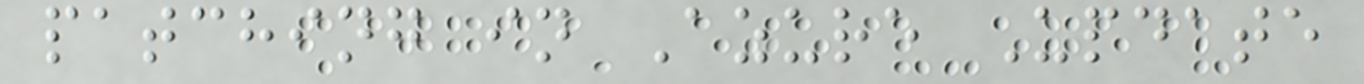patching in Azure Update
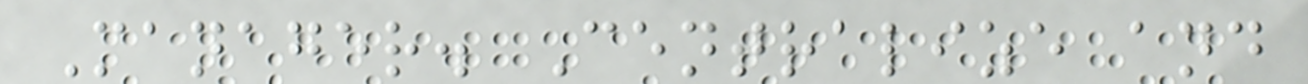Manager. Centralize and
